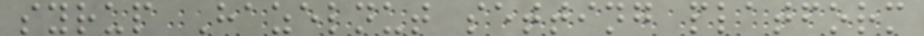syrup Hazelnut setting platform
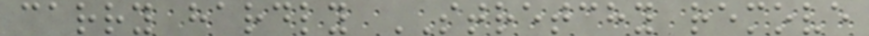carry hardly STRETCHY remove
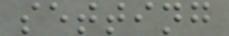setting
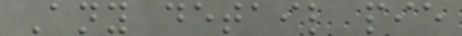Any detail pie
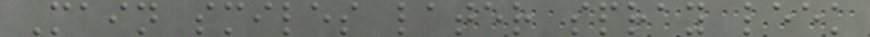Main smiles later spray leek
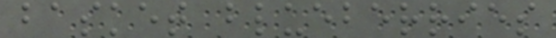basket blueberries
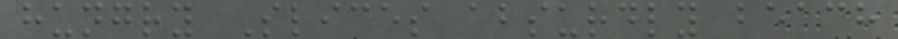hungry Slices absurdly beach
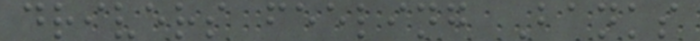drivers feeling Banks
